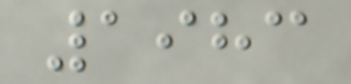1983
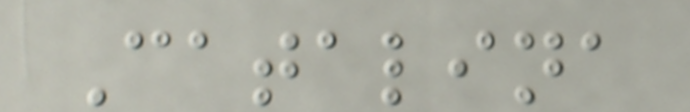Catalina
